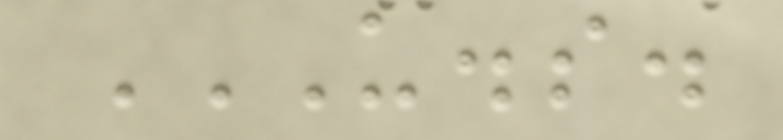U.S.
